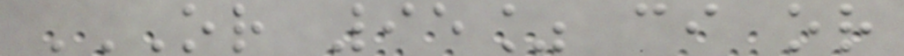OR 95% CI OR
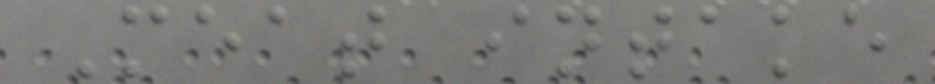Meat intake
